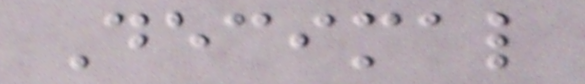Decimal
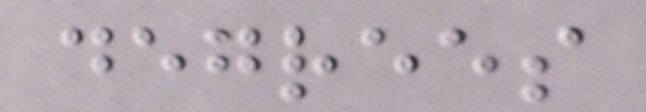degrees
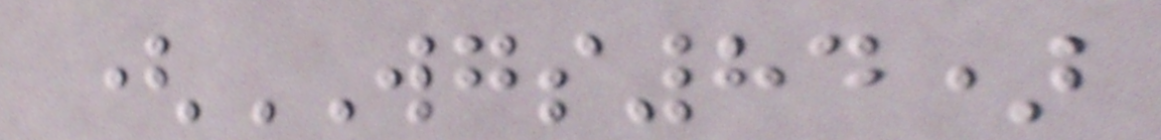(WGS84)
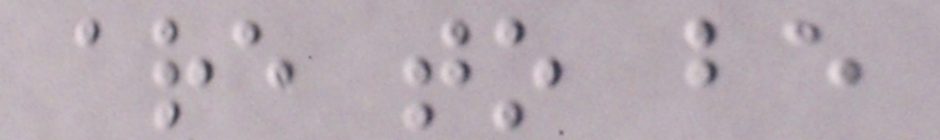are to be
